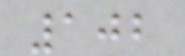102
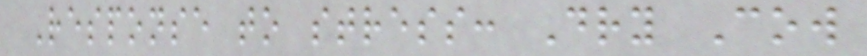Response to stress: Dry Cow
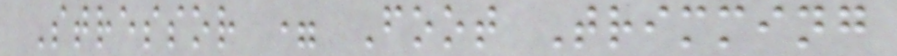Stressor = Foot Trimming
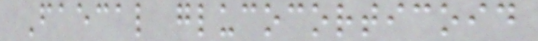Faecal glucocorticoid
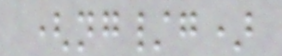(ng/g)
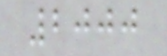2000
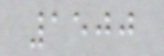1500
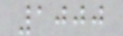1000
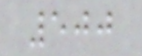500
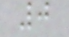0
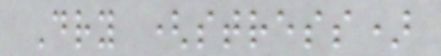Dry (stress)
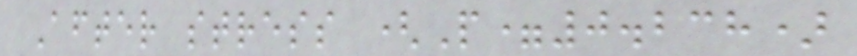After stress (P=0.238)
